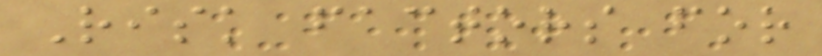Risk factors for
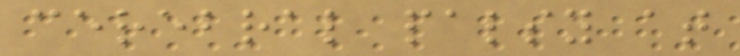cerebral palsy at
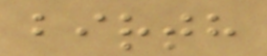birth
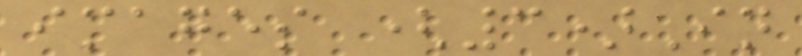images (3)In
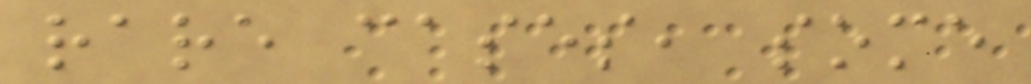rare cases, some
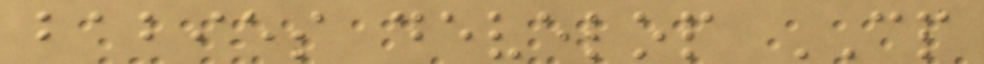babies develop CP
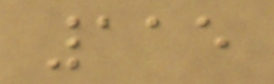115
